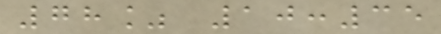78% 10:35
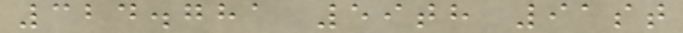324.781 59th 91st
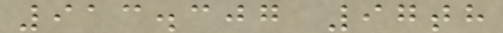913.307 97th
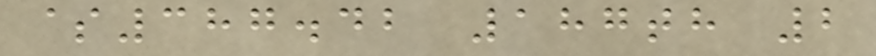$387.42 187th 2
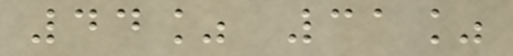44% 31%
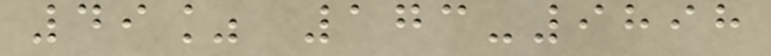49% 173-9898
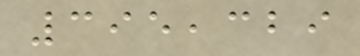395,329
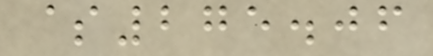$275.06
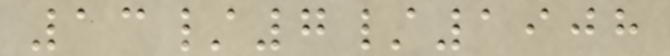13/7/1908
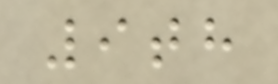9th
